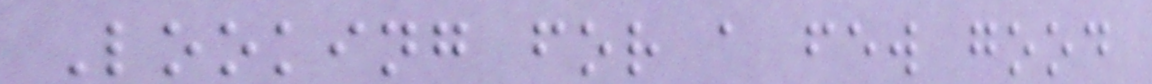Looking for a few good
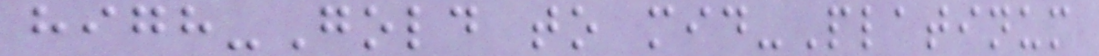high-Gold to mid-Platinum
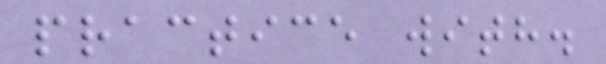practice with.
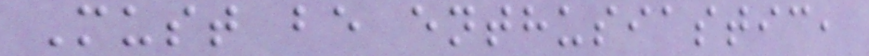Must be enthusiastic,
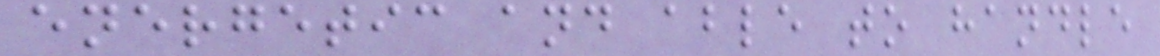energetic and able to handle
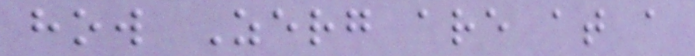how Zerg are at a
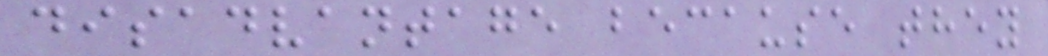disadvantage because they
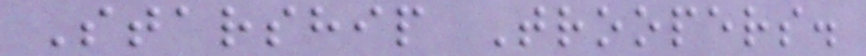Starship Troopers.
